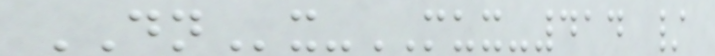DNx-MUX-414 /
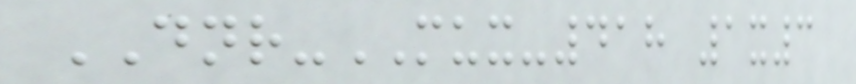DNR-MUX-418 1x3
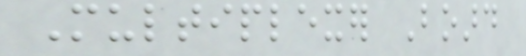Multiplexer Board
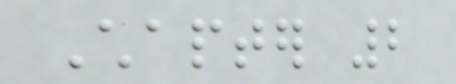Chapter 2
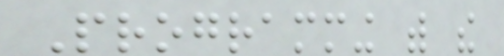Programming with the
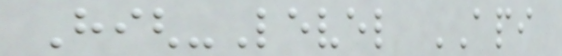High-Level API
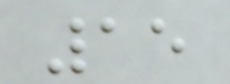15
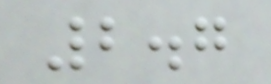2.7
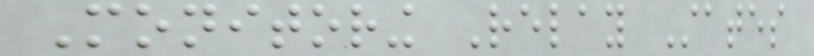Monitoring Relay States
